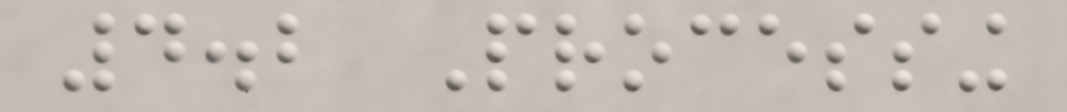4.2 Processing
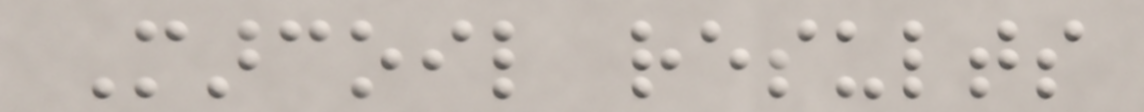Marcoil results
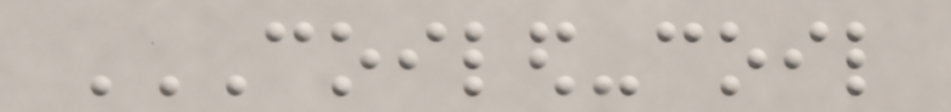COILED-COIL
